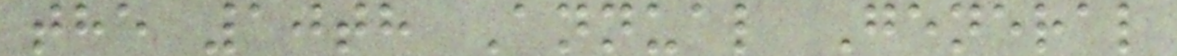the 10th Annual General
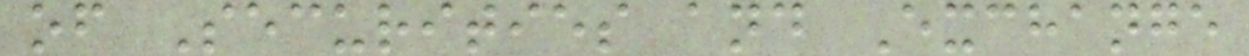of Securities and Exchange
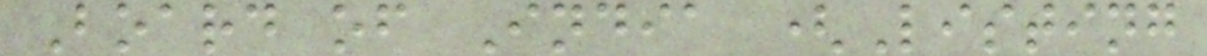Board of India (Listing
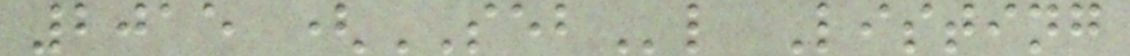2015 (SEBl Listing
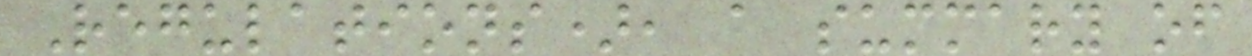Regulations), a summary of
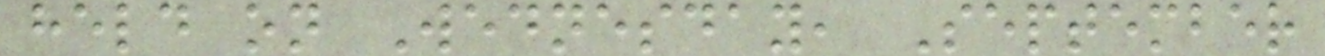held on Wednesday, September
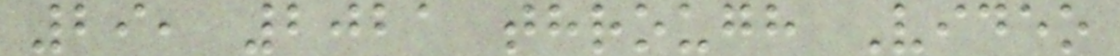29, 2021 through Video
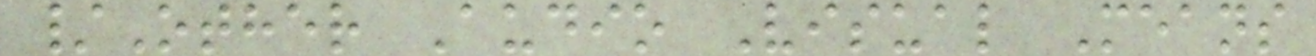/Other Audio Visual Means
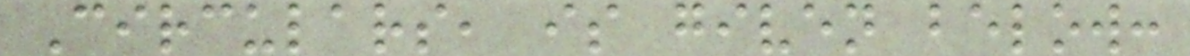Circulars, is given below:
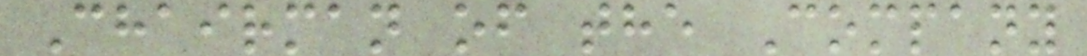Chairman of the Company
